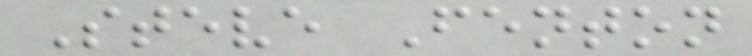Steve Fenton
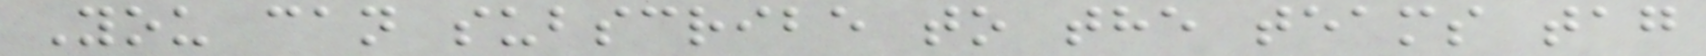You can subscribe to the teams tag
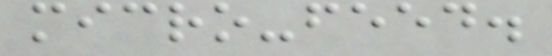micro-feed.
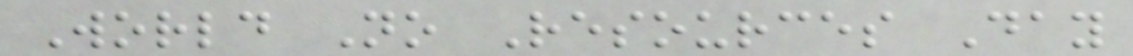World No Resources Day
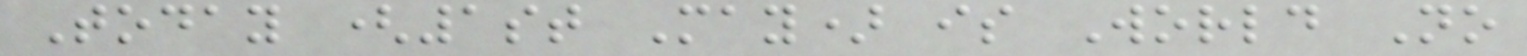Today (1st May) is World No
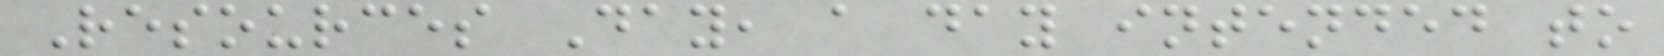Resources Day, a day intended to
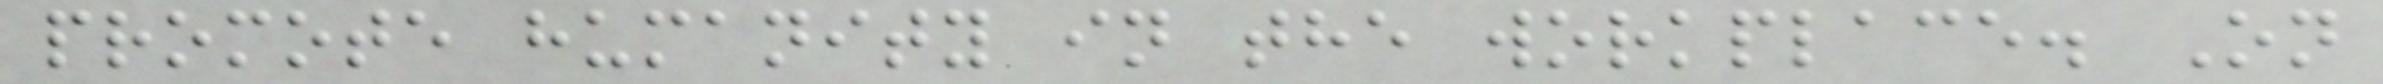promote humanity in the workplace. On
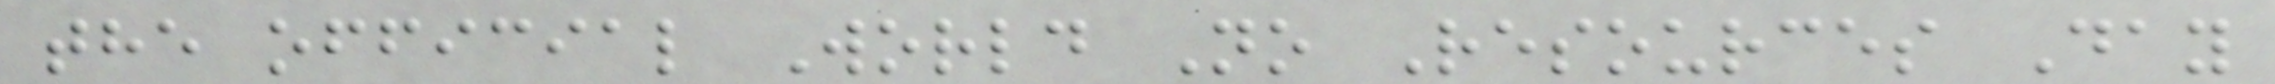the official World No Resources Day
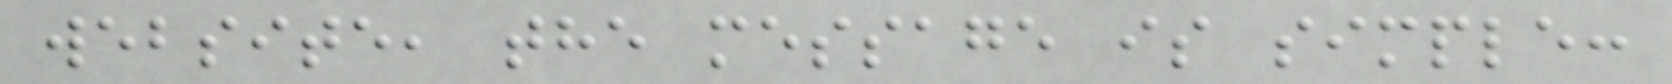website, the message is simple:
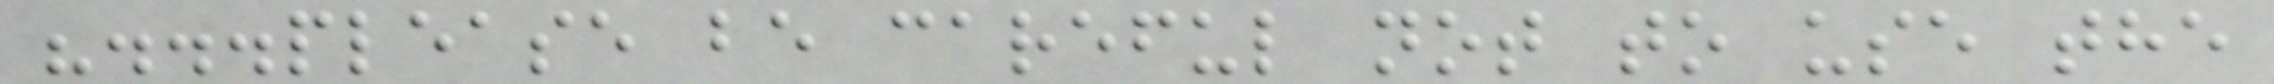"...please be careful not to use the
